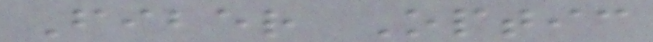Fiber Optic
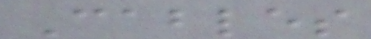Cables
